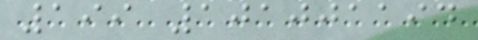199 101001194
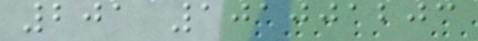201 101001203
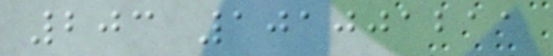203 101001211
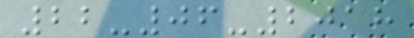22-06-2018
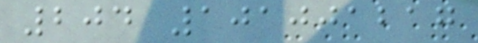204 101001217
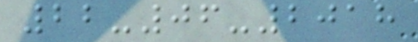22-06-2018
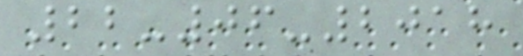22-06-2018
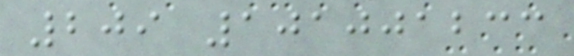209 101001233
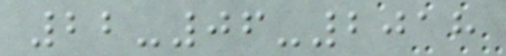22-06-2018
